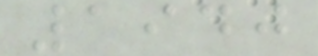1940
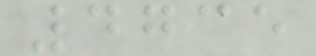4735
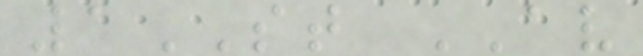1ST AV
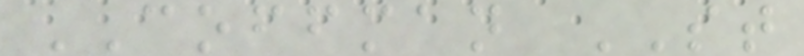COFFMAN ST
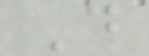D
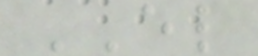EL
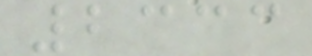2333
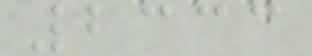2333
